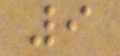9
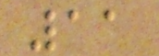11
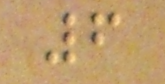6
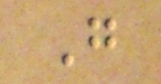G
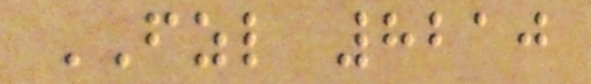FZL 8210
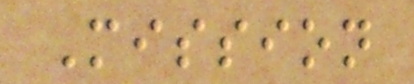Mission
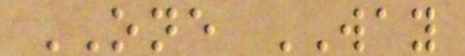ONE WAY
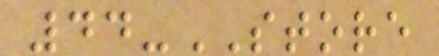44-STORE
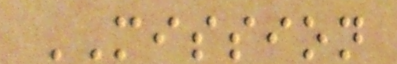MISSION
